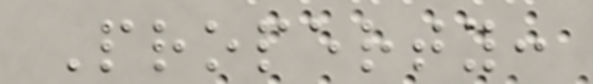Property:
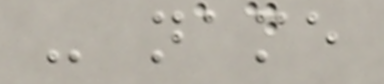- name
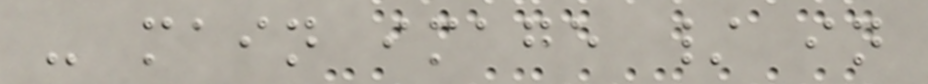- main image / in
